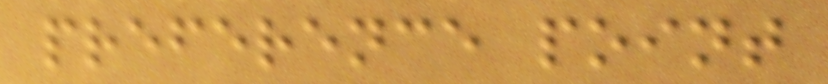preference point
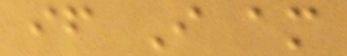if I am
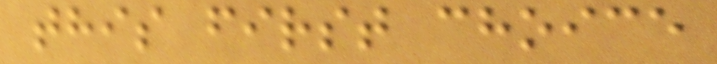this first choice
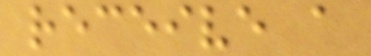receive a
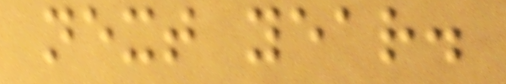next year.
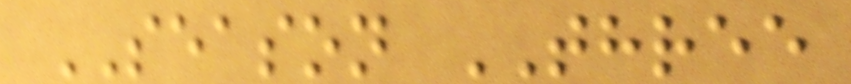SEASON THREE
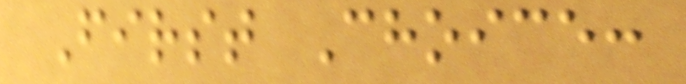First Choice:
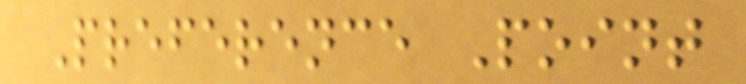Preference Point
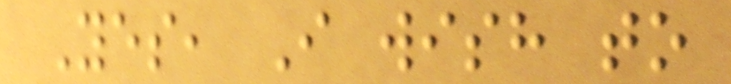Yes, I wish to
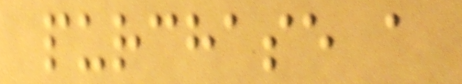purchase a
